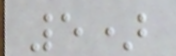5)
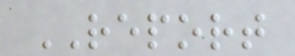REPORT
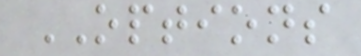OPTIONS
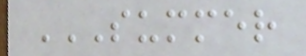SUMMER
